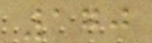170
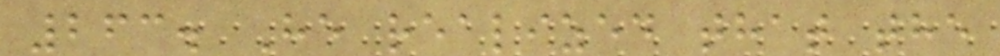263. He realized that the
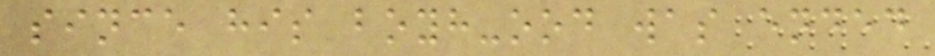since his boyh-ood was ended
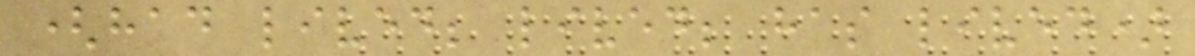(had lived; lived; has lived)
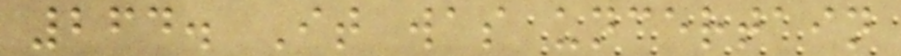264. It was uncertain
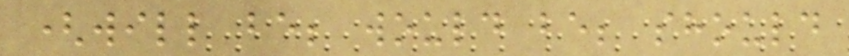(will be; would be; should
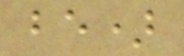be)
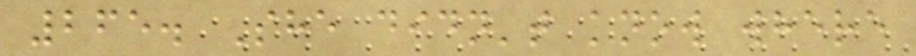265. She didn't know where
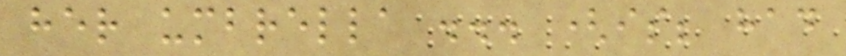her umbrella ... (is; had
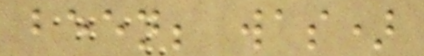been; was)
